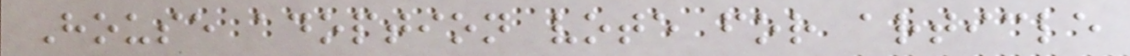House adoption vote for article
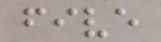five
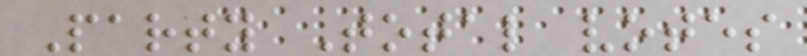Party Total votes
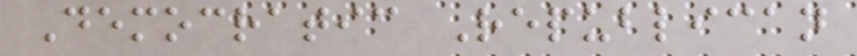Democratic Republican
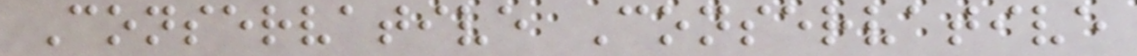Conservative Conservative
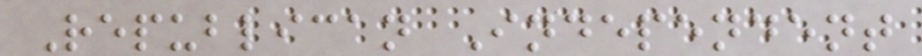Republican Independent
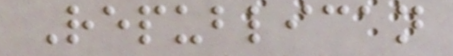Republican
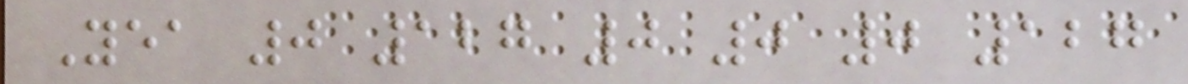Yea 0 127 0 0 0 127
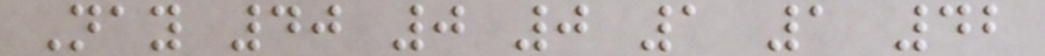Nay 40 0 0 1 1 42
